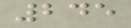245
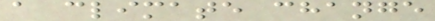a climate change
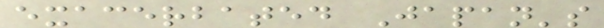exacerbated Japan's
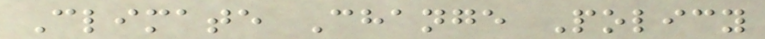Climate Change Policy
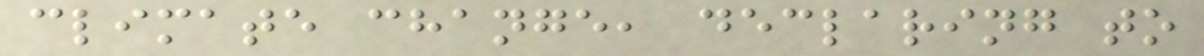climate change, declaring to
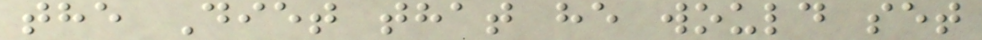the Diet that he would set
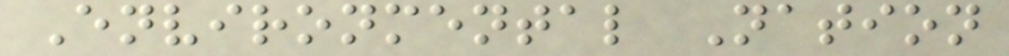Environmental Nation
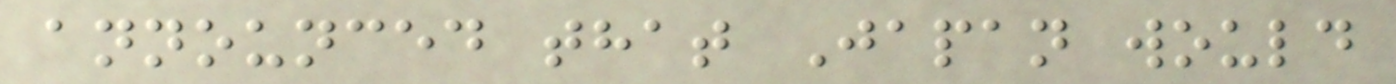announced that Japan would
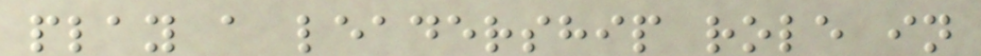play a leadership role in
